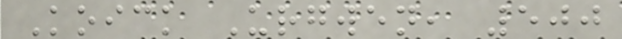Koick Urgwen, 500
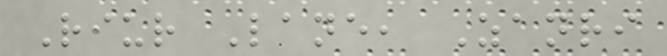Riur Lane, Zanri
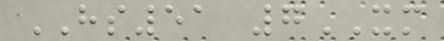HS51 7XM
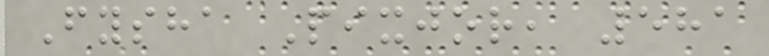Fysha Pixjor, 581
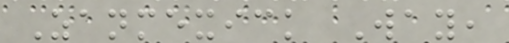Zanmexick Way,
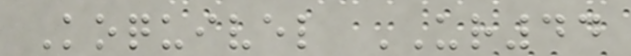Koquivel UR44
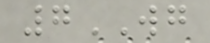7WG
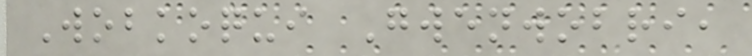Wobkoqui Gwenwobri,
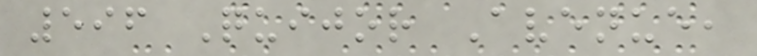596 Quijor Avenue,
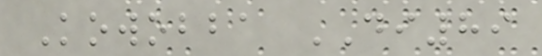Kowobba DI89
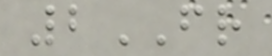2FR
